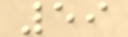59
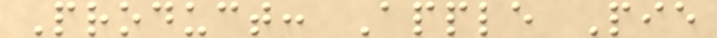Product: Apple Pie
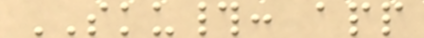SKU#: app
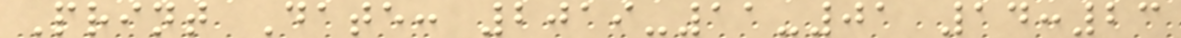Print Date: 2019-11-01 14:23
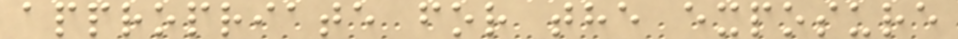appropriate for the exposure
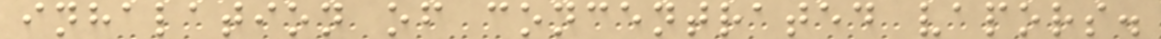inhalation of concentrated vapors.
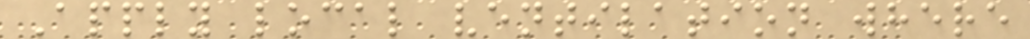Apply local ventilation where
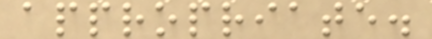appropriate.
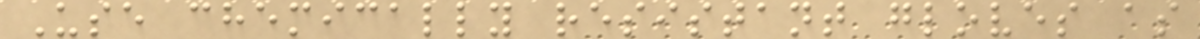Use chemically resistant gloves as
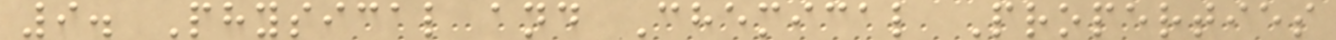9. Physical and Chemical Properties
